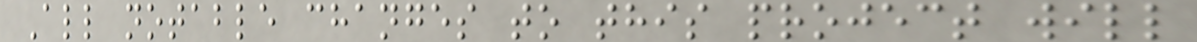All notable changes to this project will
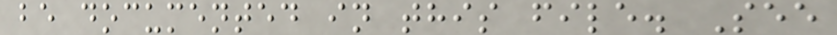be documented in this file. See
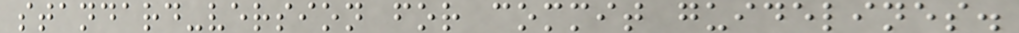standard-version for commit guidelines.
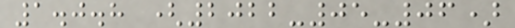1.0.8 (2022-05-06)
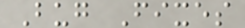Bug Fixes
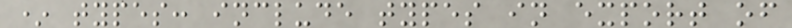* types: include types in export of
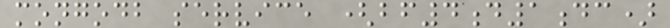mongodb service (bf4d1dc)
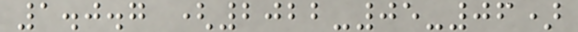1.0.7 (2022-05-06)
